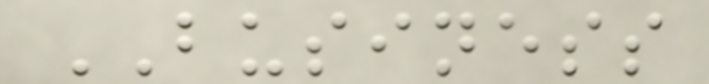BUSINESS
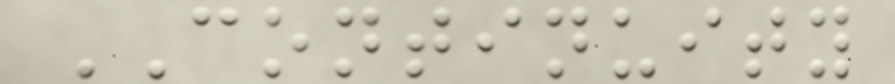CONTINUITY
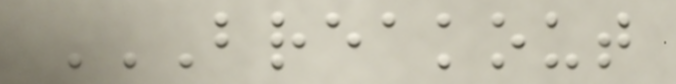BREAKOUT
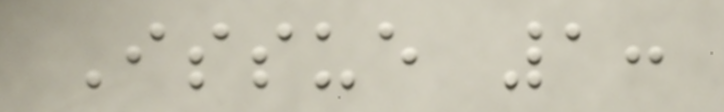Issue 1:
